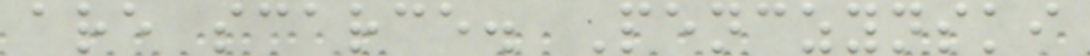are scarce. Penczynski
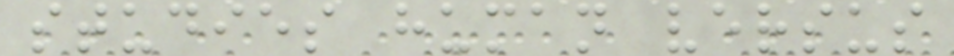studies human versus
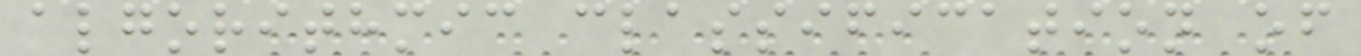algorithmic classification of
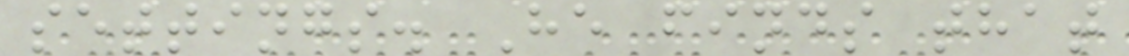settings. He finds that
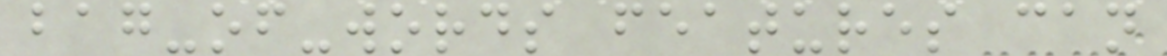bag-of-words features can
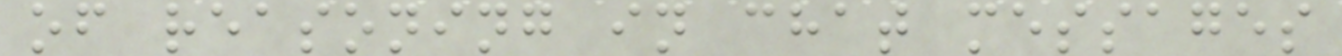of reasoning in chat messages
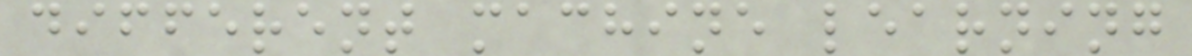different machine learning
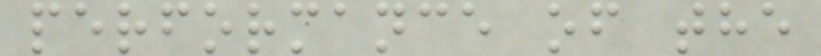performance of the
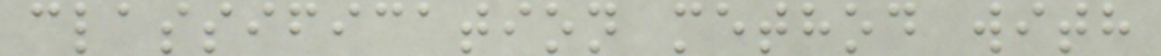classification method with
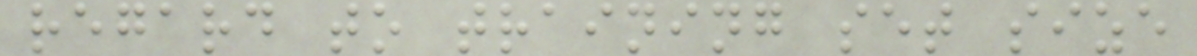regard to training set size
